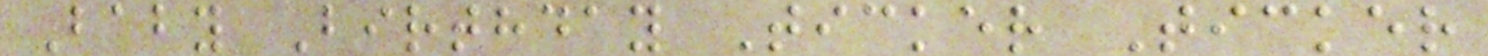Baby Birthday Ticker Ticker
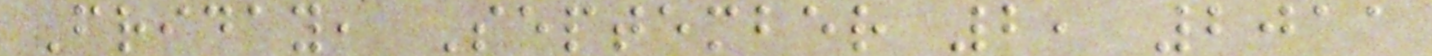Friday, September 2, 2011
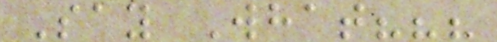Say What???
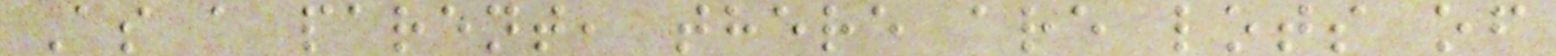As a parent, there are lots of
